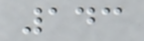143
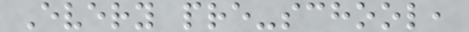Every pre-school,
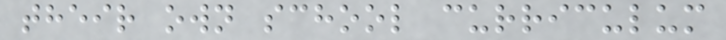their own school curriculum
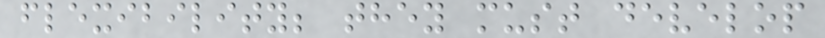flexibility; they must develop
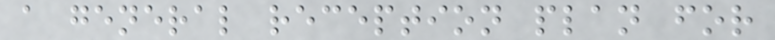a general reception plan for
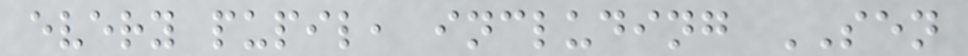every pupil, including SEN
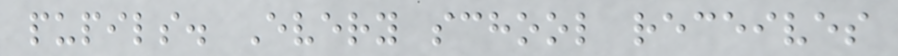pupils. Every school receives
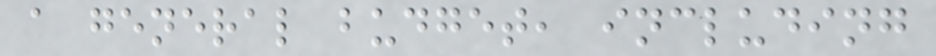a general budget, including
